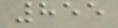855
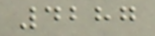4287
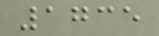1735
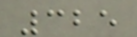325
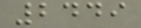2449
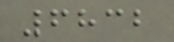6832
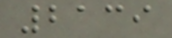2139
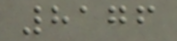8176
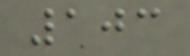103
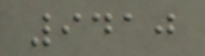9410
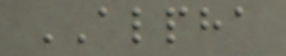ALPHA
